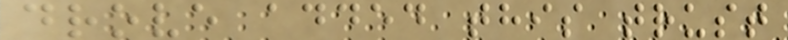drove added this trust
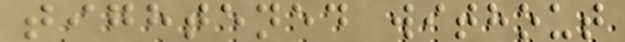tightened without
